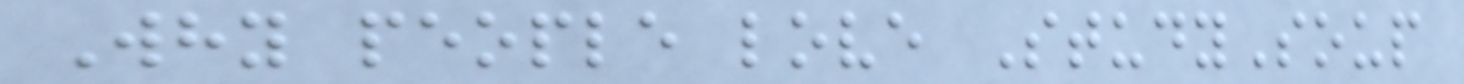Why people love StudySoup
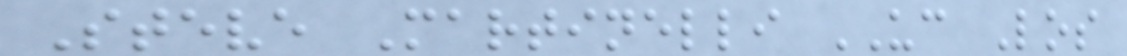Steve Martinelli UC Los
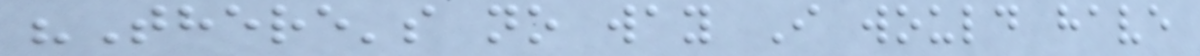"There's no way I would have
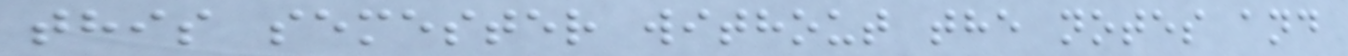this semester without the notes and
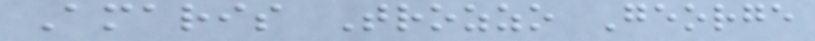Amaris Trozzo George
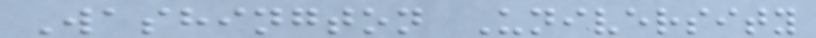Washington University
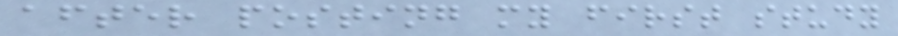after posting my first study
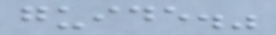guide."
